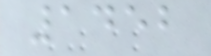1452
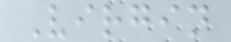Virgin
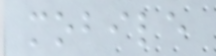mobile
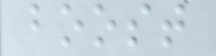boost
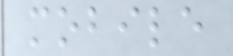mobile
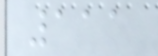111
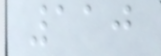110
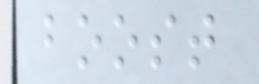boost
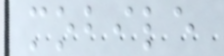mobile
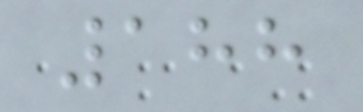188
